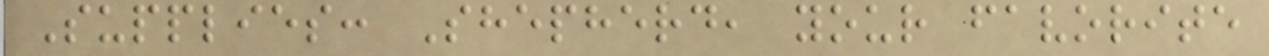Supplies: Shepherd, your favorite
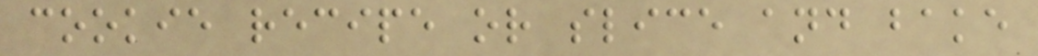cookie recipe or slice and bake
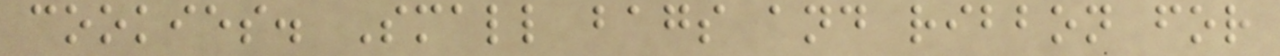cookies. Small bags and ribbon for
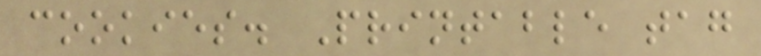cookies. Printable tag
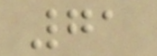71
